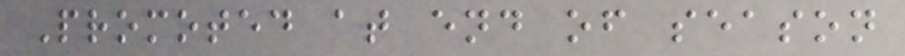Promoted at end of season
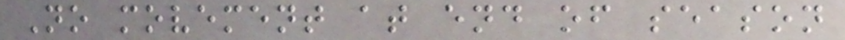No movement at end of season
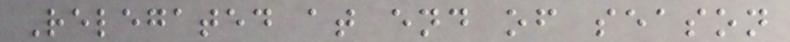Relegated at end of season
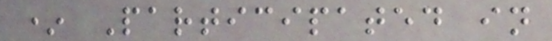* Participated in
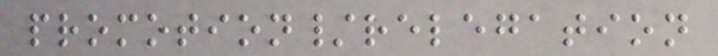promotion/relegation
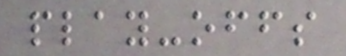play-offs
